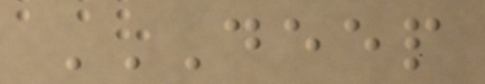DEEP
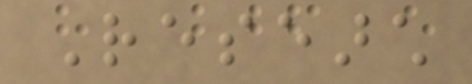Research
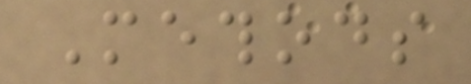Methods
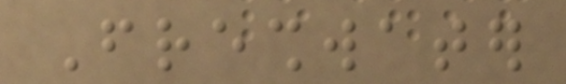Freshwater
